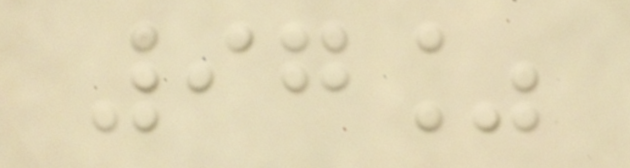97%
